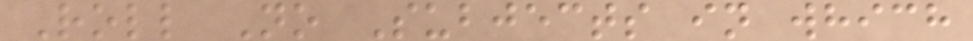Roll No Subjects in which
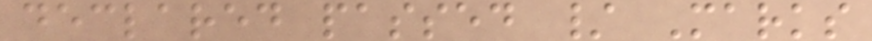declared passed / Marks
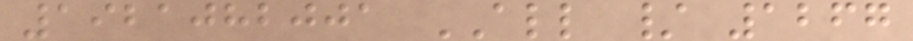1921082001 ALL / 1267
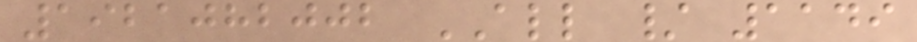1921082002 ALL / 1149
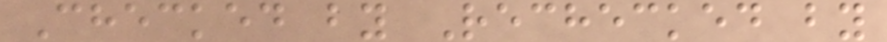Checked by Rechecked by
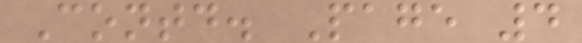Contd. Page 4
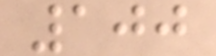100
